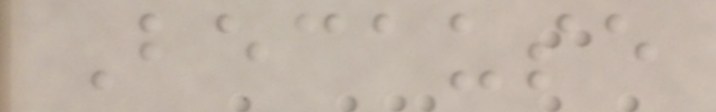Because
